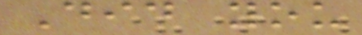Did you
